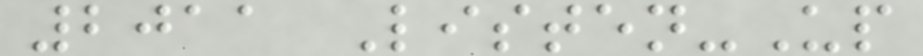2011 Listen-Up
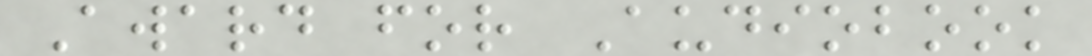Award for Audiobook
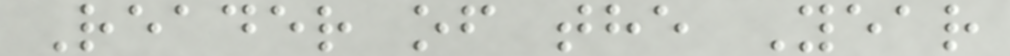Reader of the Year
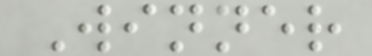Winner
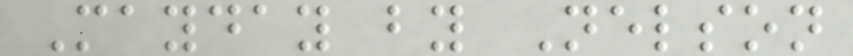Mayday by Nelson
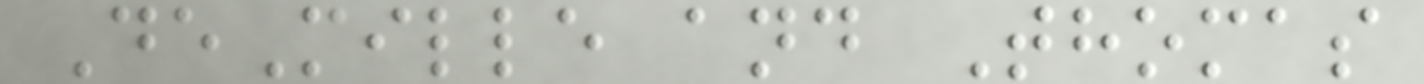DeMille and Thomas
